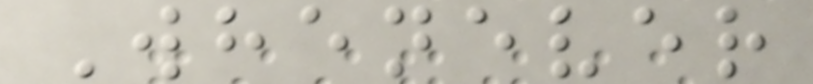Whenever
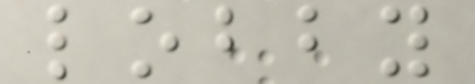lobby
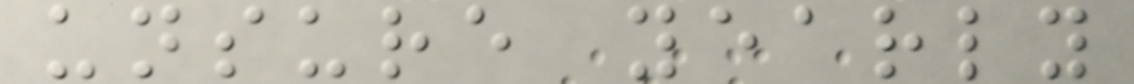unsure yearly
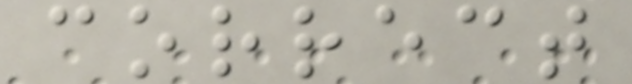correct
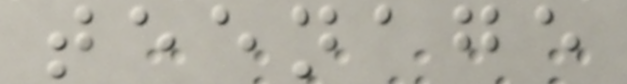teenage
